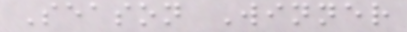Season Winner
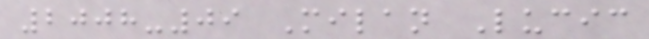2008-09 Milan Lucic
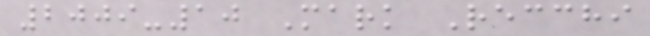2009-10 Mark Recchi
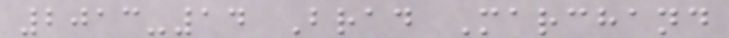2013-14 Brad Marchand
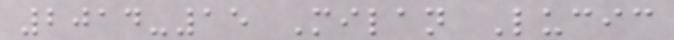2014-15 Milan Lucic
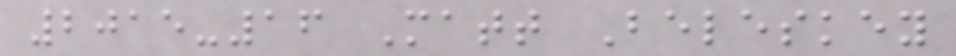2015-16 Matt Beleskey
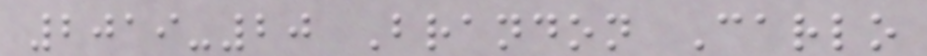2019-20 Brandon Carlo
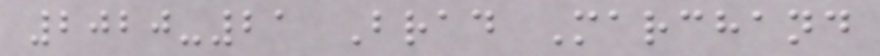2020-21 Brad Marchand
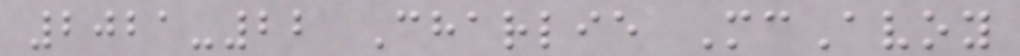2021-22 Charlie McAvoy
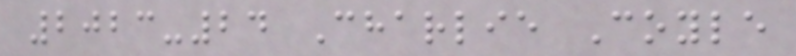2023-24 Charlie Coyle
